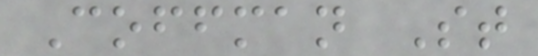Coffman St
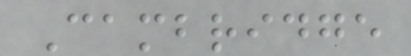Cambridge
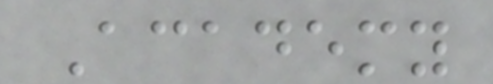Academy
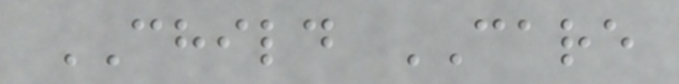CHILD CARE
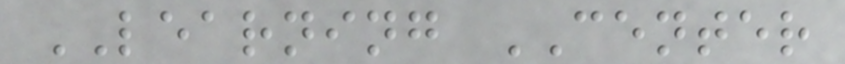LEARNING CENTER
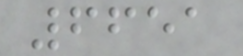6651
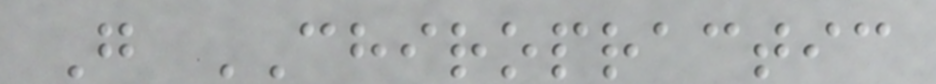G CHIROPRACTIC
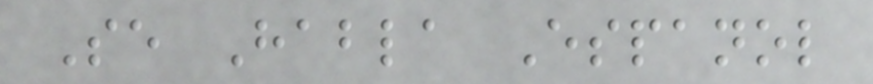Se Habla Espanol
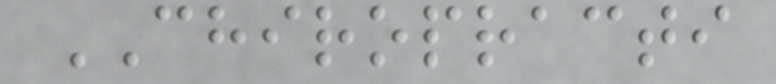CHIROPRACTI
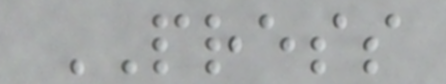PRESS
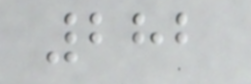282
